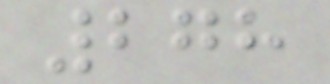278
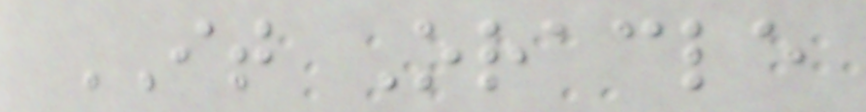IT Oracle
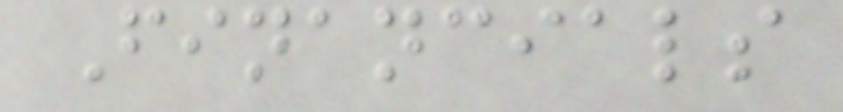Financials
